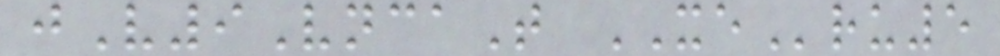jV9VncaT XEru5
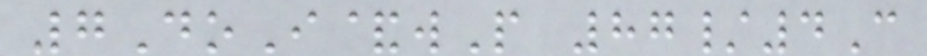7DoI&wP 87/4C
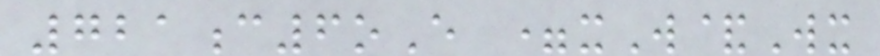721c6oE =xW&Wx
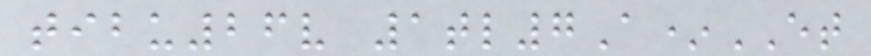tibu26v 1tl7A*ET
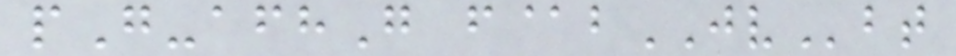pG-afhG f@bJVbt
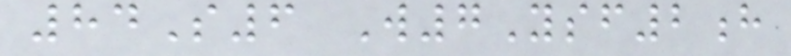84S6 W7Ysf2h
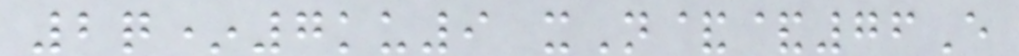2q*7ku9 xN&&76E
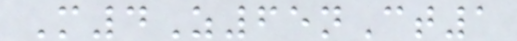M4Z65nCt1
